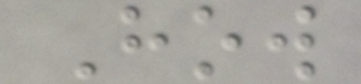How
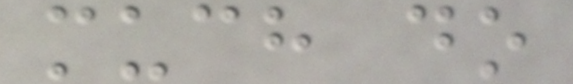much do
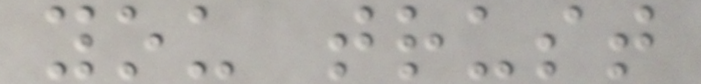you trust
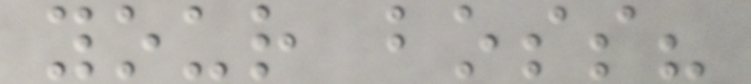your boss?
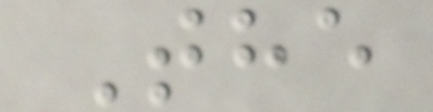The
